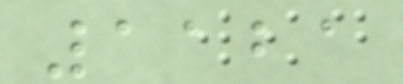1121
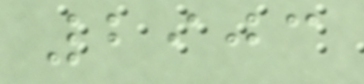2903
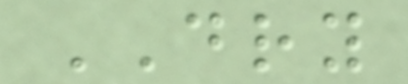DRY
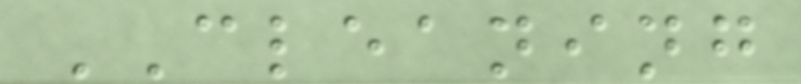CLEANING
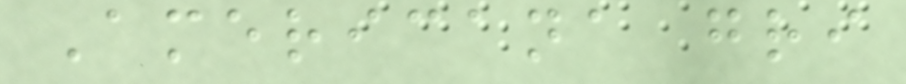Americana gri
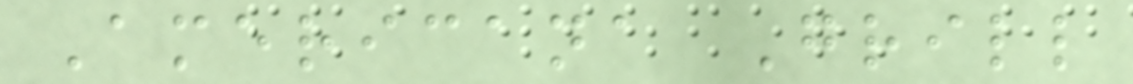Americana Grill
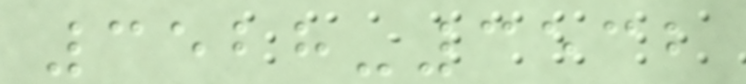3528-3532
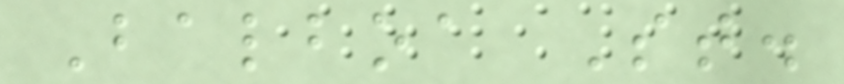Balboa St.
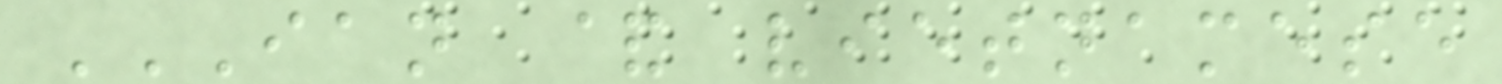IAN & VIETNAMESE
